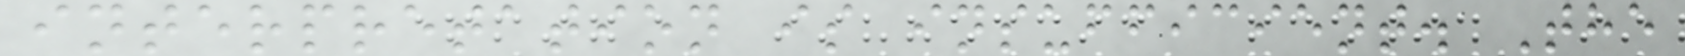interpretation is insufficient. The
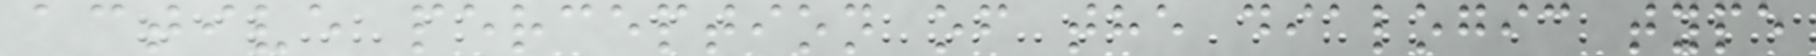active perception of the dialogic type
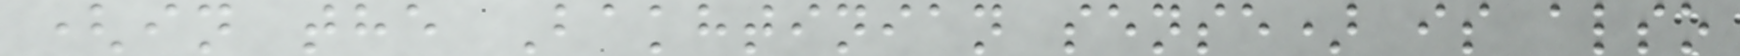(in the Bakhtinian sense) is also
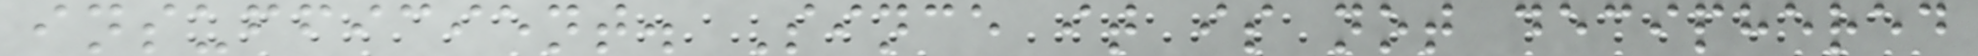insufficient. Since it is not deciphered
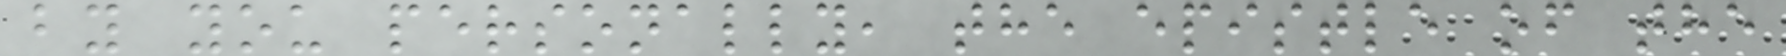by you personally, the epistle of the
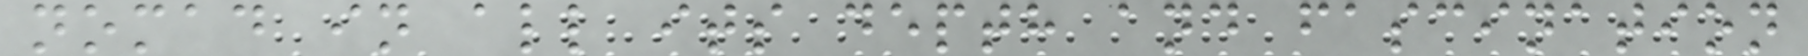nomad in all its depth and fascination
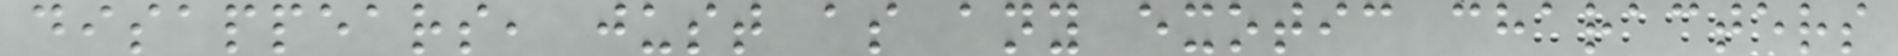disappears, just as any exotic characters
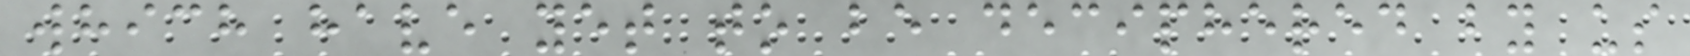which have yet to be deciphered by us
